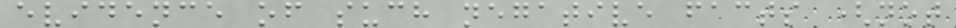evidence of such negative facts (not
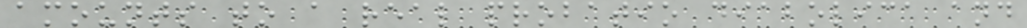amounts to a real probatio diabolica and
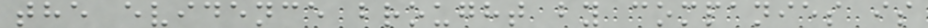the evidence brought by companies is
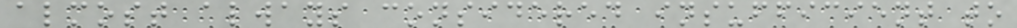almost always considered insufficient to
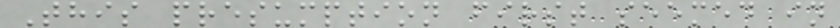This presumption first seemed in
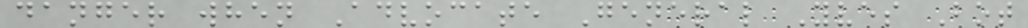danger when Advocate General Yves Bot
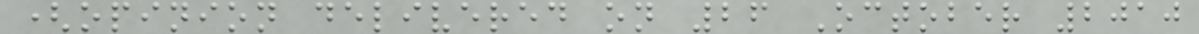(opinion delivered on 26 October 2010
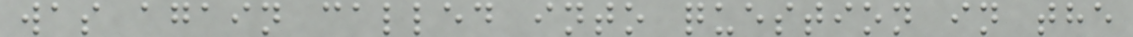was again called into question in the
